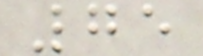75
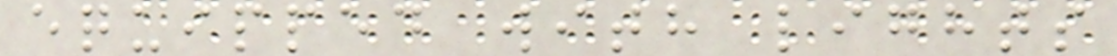equipped with lights
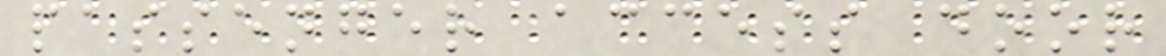passenger access door
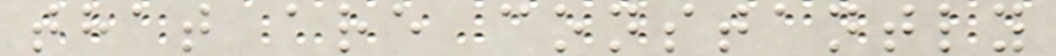that are constantly
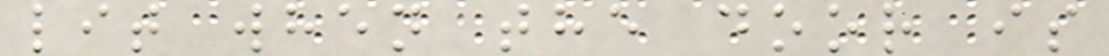lit when the door is
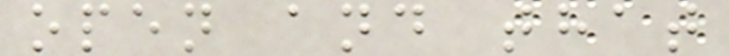open and that
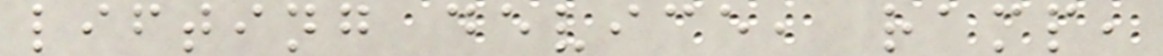lifting device, ramp,
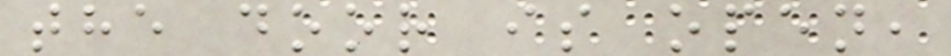the door is open,
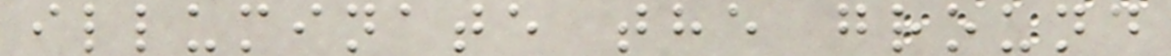illuminate the ground
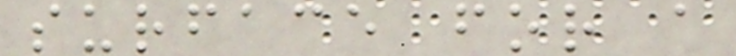surface for a
